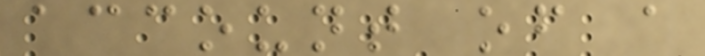account of a
